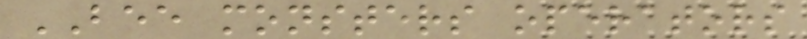BEE monsters operators
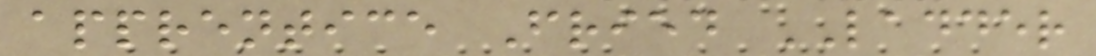apprentice Fried LADDER
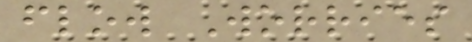flow Worries
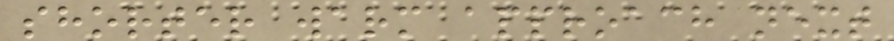shorter warm approach next
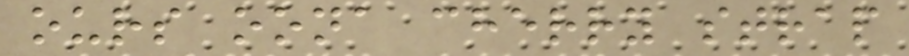ours oona cherry strap
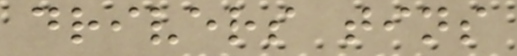drivers tins
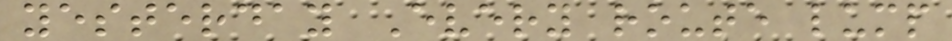yesterday Every route lump
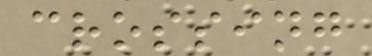crossing
